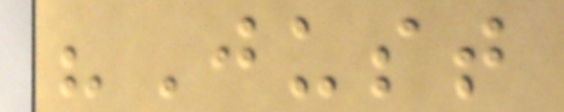"Just
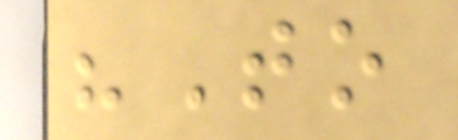"To
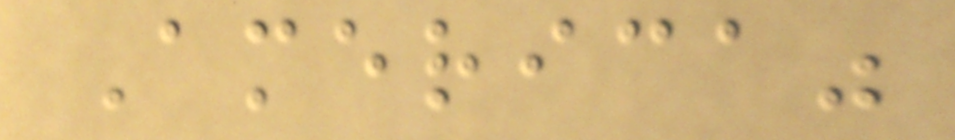America"
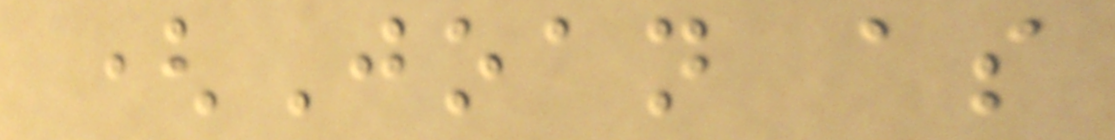(Joan as
